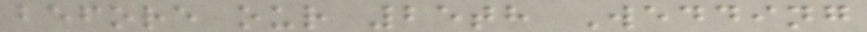before our 25th Wedding
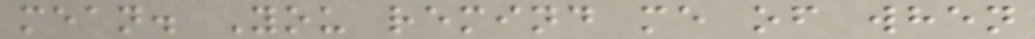mean. You remind me of when
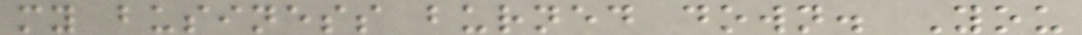my business burned down. You
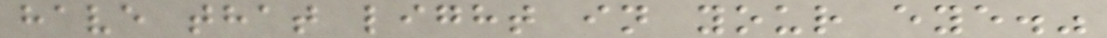have that light in your eye."
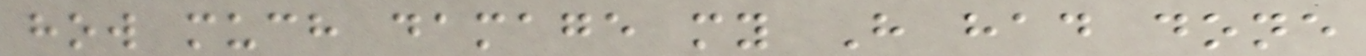how much damage my H had done
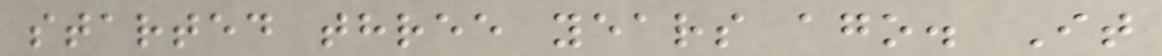started three years ago. It
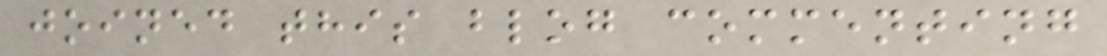joined this blog commenting
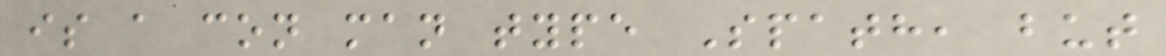is a con man type Spath, but
